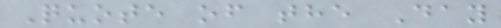Quote of the Day
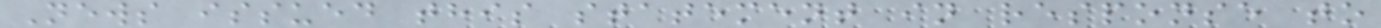News issued this statement in response to
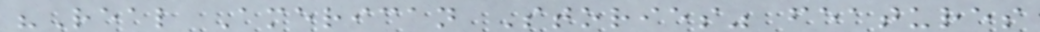"Real American Stories" features
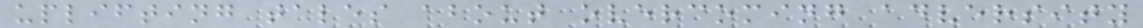uplifting tales about overcoming adversity
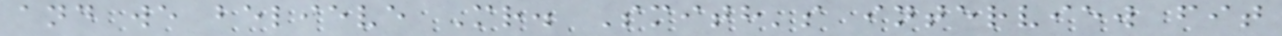and we believe Mr. Smith's interview fit
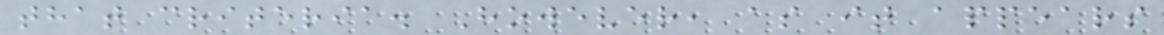that criteria. However, as it appears
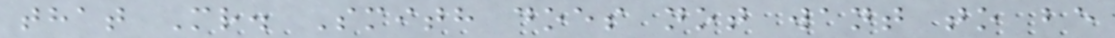that Mr. Smith does not want to be
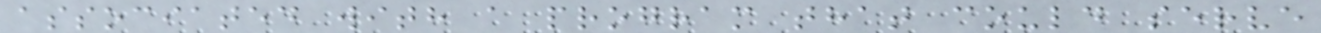associated with a program that could serve
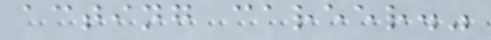acting career."
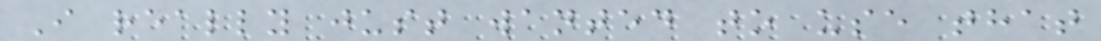I really just wanted to use that
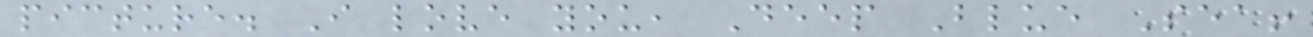picture. I love you, Deep Blue Sea!
